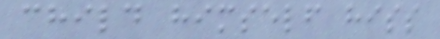child himself hiss
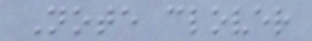Note clover
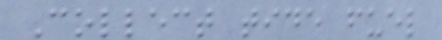Collect tide fuel
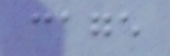cage
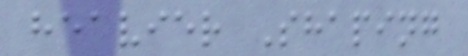heavier Shaping
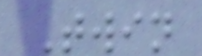Twin
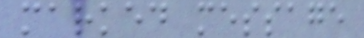marked message
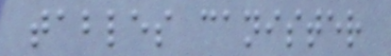tables canister
